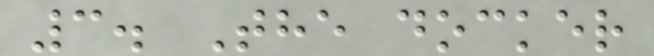3. The docker
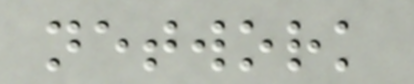network
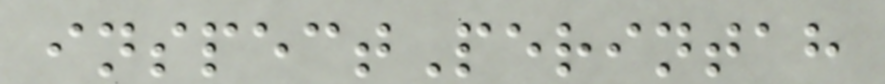inspectPerintah
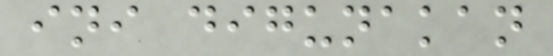ini digunakan
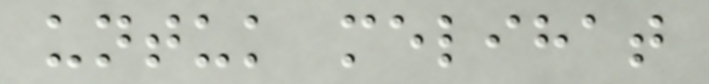untuk melihat
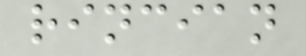rincian
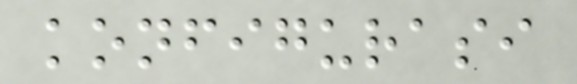konfigurasi
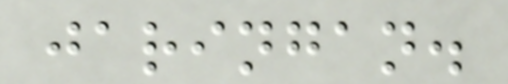jaringan.
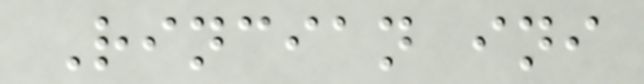Rincian ini
